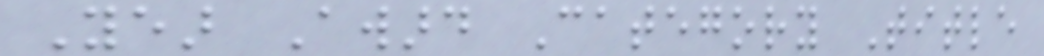Year Award Category Title
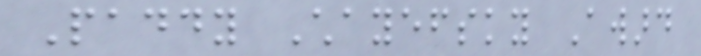Paddy Chayefsky Award
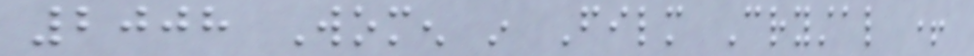2008 Women in Film Crystal +
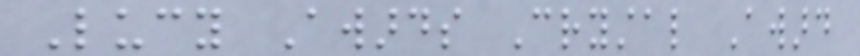Lucy Awards Crystal Award
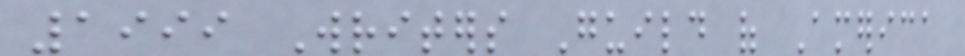1999 Writers Guild of America
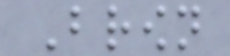Brown
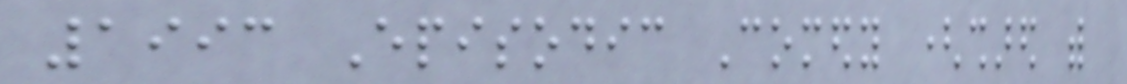1993 Episodic Comedy (shared with
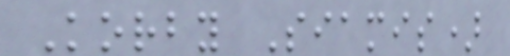Korby Siamis)
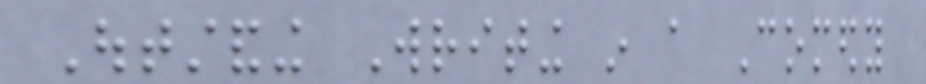Outstanding Writing in a Comedy
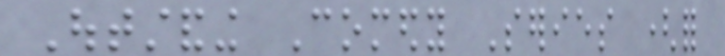Outstanding Comedy Series (for
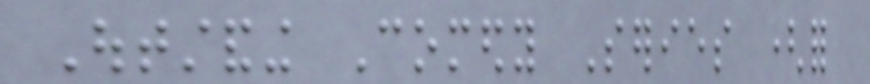Outstanding Comedy Series (for
